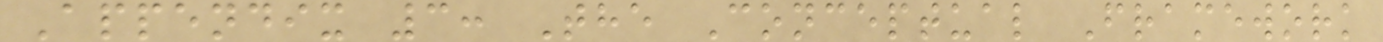Appendix 3: The Conceptual Framework
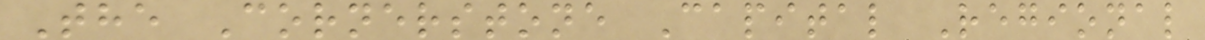The Cornerstone Capital Regional
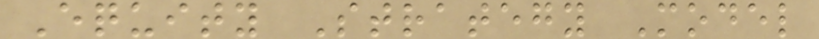Equity Strategy Model
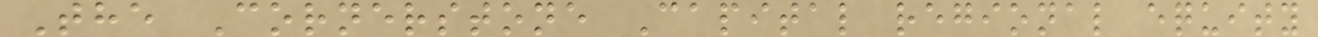The Cornerstone Capital regional equity
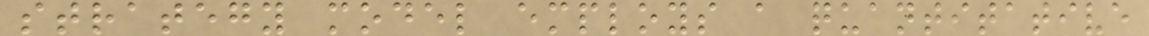strategy model employs a quantitative
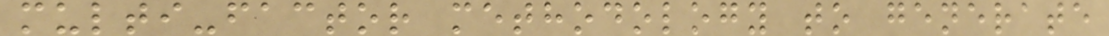multi-factor methodology to generate
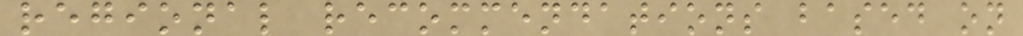regional recommendations based on
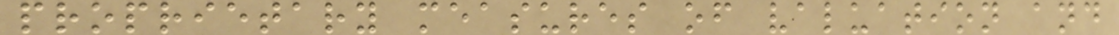proprietary measures of valuation and
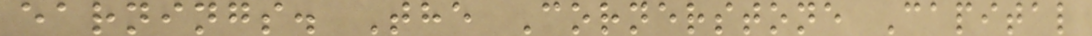earnings. The Cornerstone Capital
